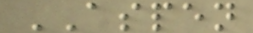ASPEN
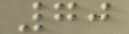70
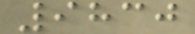9830
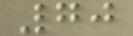70
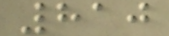810
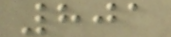801
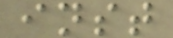inst
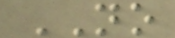NO
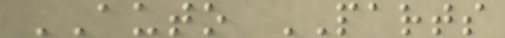AUTO PARTS
